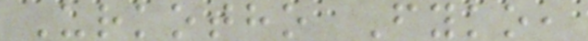Urkotho Fyko,
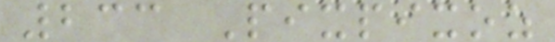233 Pixpixoz
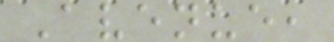Avenue,
